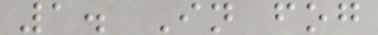1. In fog
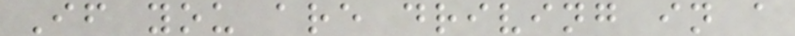If you are driving in a
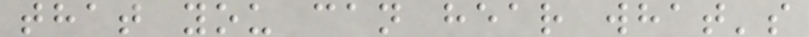that you can hear what's
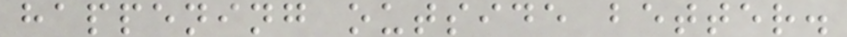happening outside better.
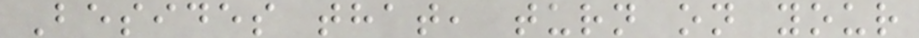Besides that, turn on your
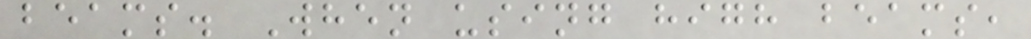beams. When using high beams,
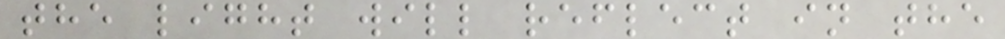the light will reflect in the
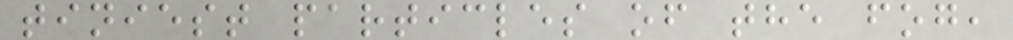tiniest particles of the fog,
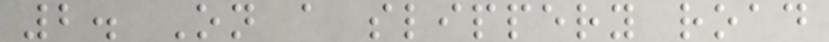2. On a slippery road
